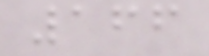166
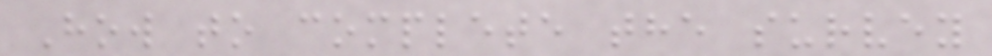How to complete the survey
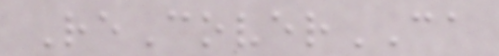ReCoverCA
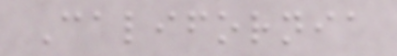California
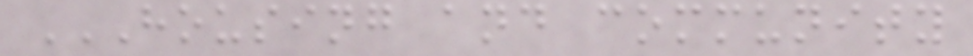HOUSING AND COMMUNITY
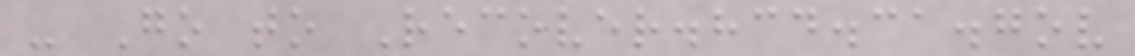- Go to Recover.hcd.ca.gov
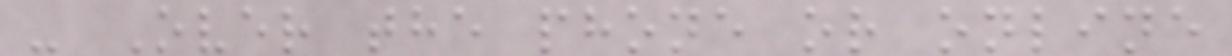- Over the phone or online
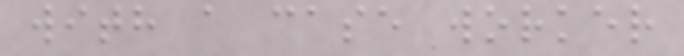with a case worker
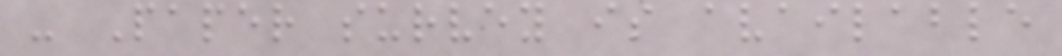- Paper survey is available
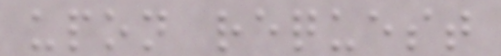upon request
